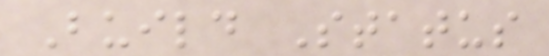Build Status
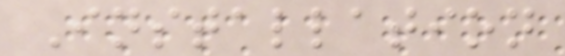Installation
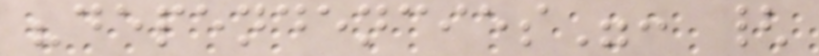"dependencies": {
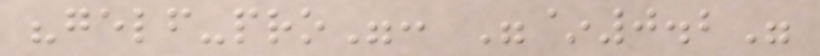"gelf-pro": "~0.2"
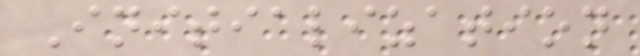Initialization
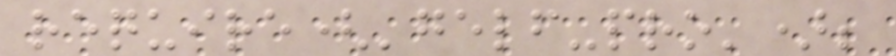require('gelf-pro');
